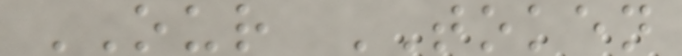OUR TOKEN
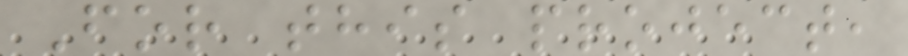For this project,
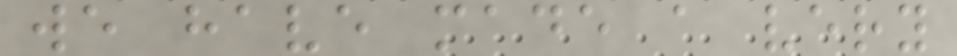we have made a very
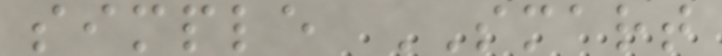simple SMART
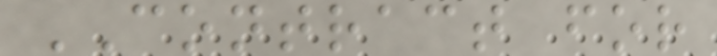CONTRACT for
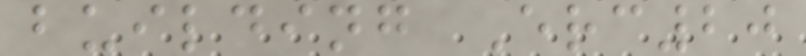building Erc20
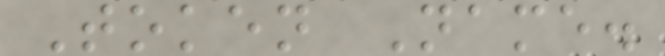Token Name.
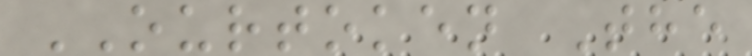OURTOKEN The
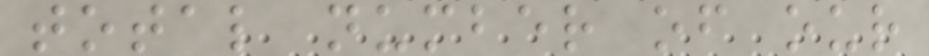total number of our
